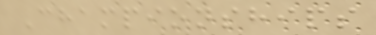Championships
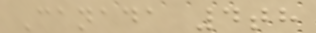Canada 4th
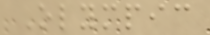Olympic
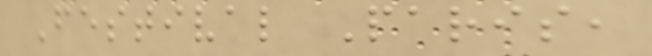Festival Paris,
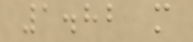1.82 m
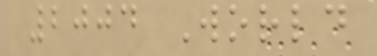2004 World
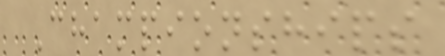Championships
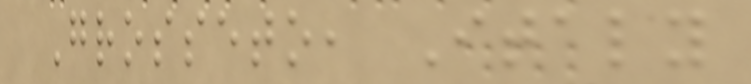Grosseto, Italy
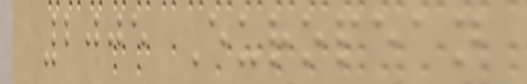2005 European
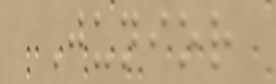Junior
